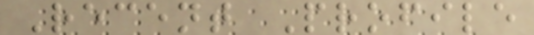Recent Profile
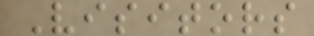Visitors
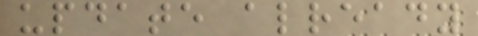update already
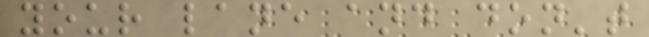your lane and don't
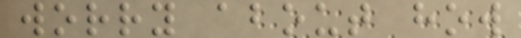worry about how
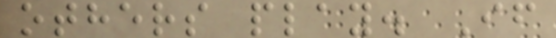others play. If
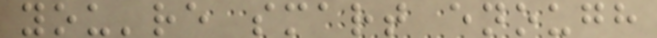you're smart enough
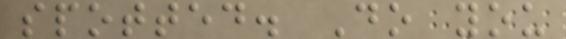spotted. Do you
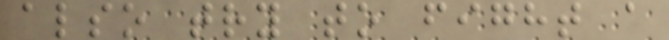also try to fight a
